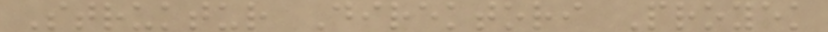Struktur Direktori Proyek
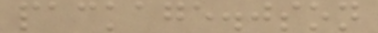package.json
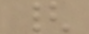{
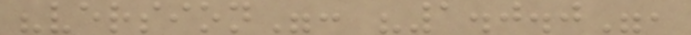"version": "1.0.0",
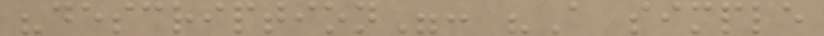"description": "A simple
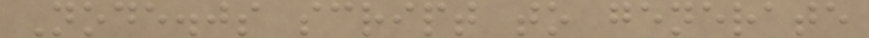Node.js script to generate
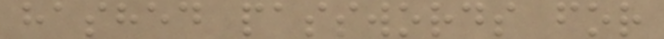hashed passwords for
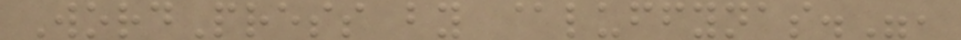WordPress by @luffynas.",
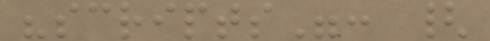"scripts": {
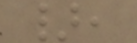},
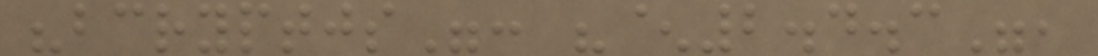"bcryptjs": "^2.4.3",
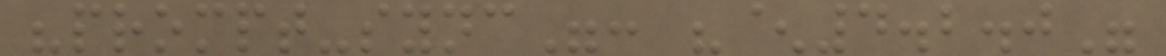"prompt-sync": "^4.2.0"
